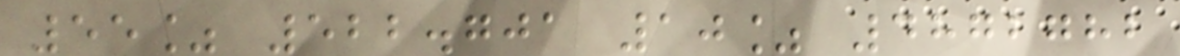55% 522.701 10% 4872782
